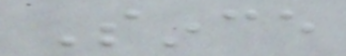Since
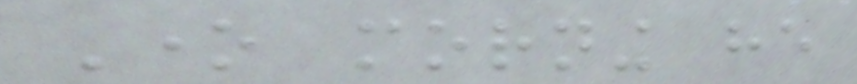One morning he
